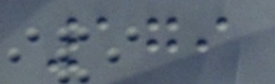179
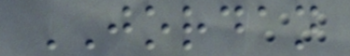JORDAN
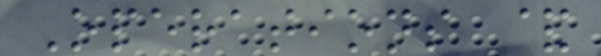Operations &
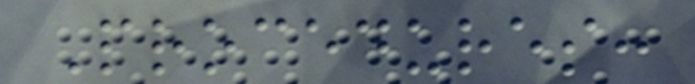Procedures:
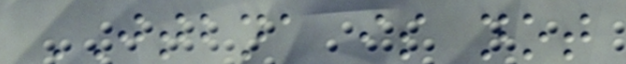JTBNA is not
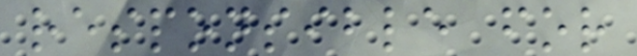responsible for
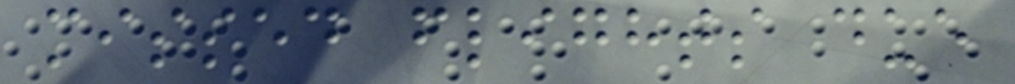missed flights due
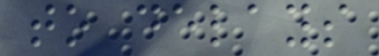to delays
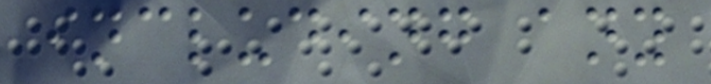including any
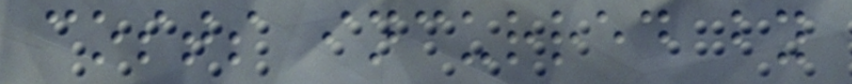costs incurred by
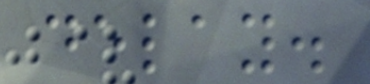delay.
